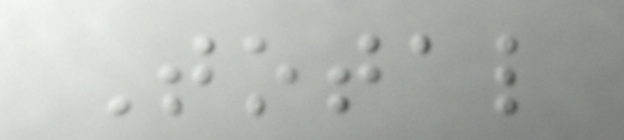Total
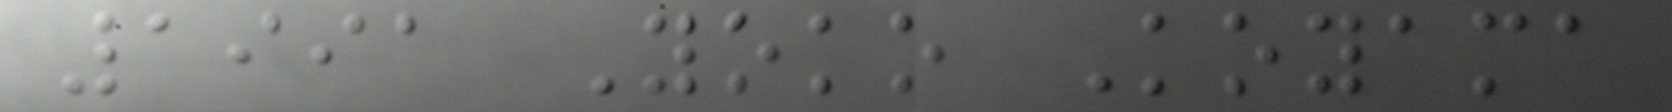1991 Yoko Koyama
